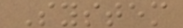System
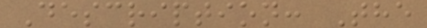Description: The
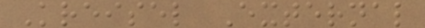Kreisel External
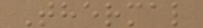Thermal
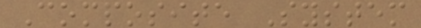Composite System
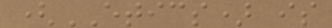(ETICS) is
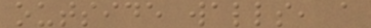outside walls, a
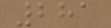281
